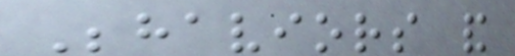Behaviors and
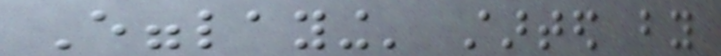Egglaying' started by
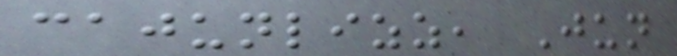cajunlizz, Jun
